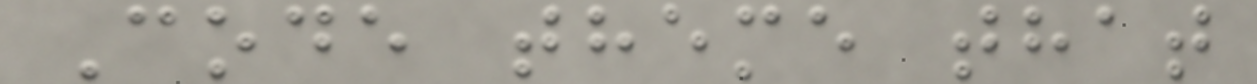Code theme that
